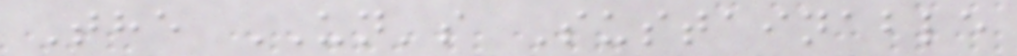The UN's Sustainable
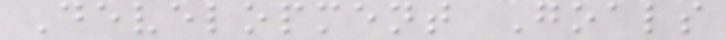Development Goals
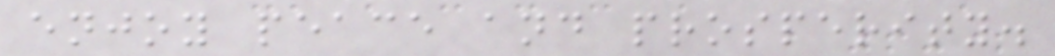enjoy peace and prosperity.
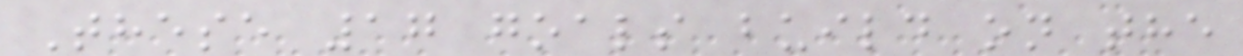These 17 goals build on the
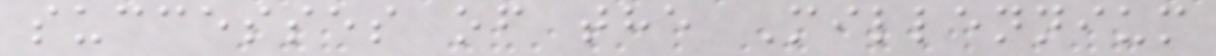successes of the Millennium
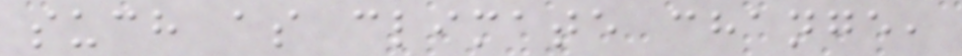such as climate change,
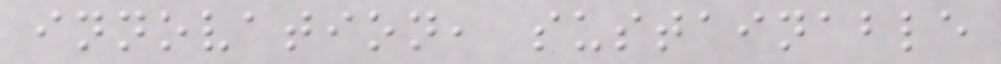innovation, sustainable
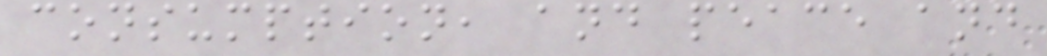consumption, and peace and
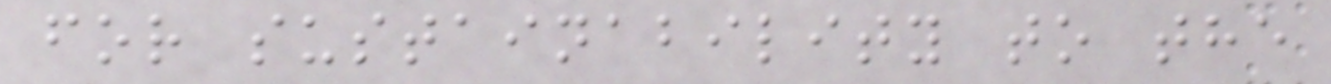for sustainability to the
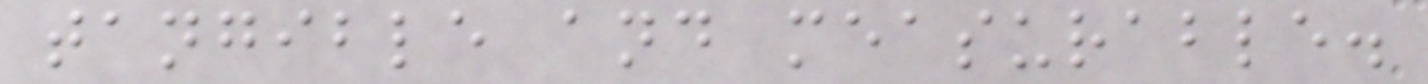tangible and measurable.
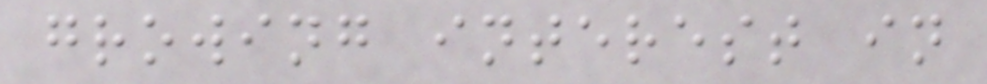growing interest in
